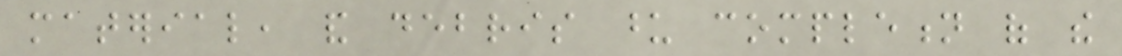material, and debris upon completion of the
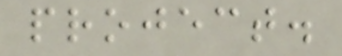project.
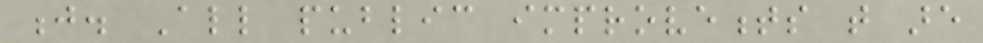j. All public improvements that are
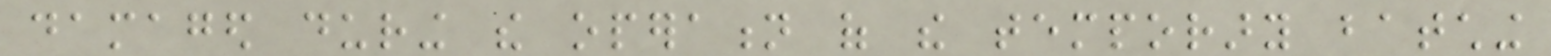damaged during the operation of the temporary batching
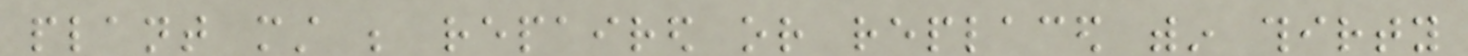plant must be repaired or replaced within thirty
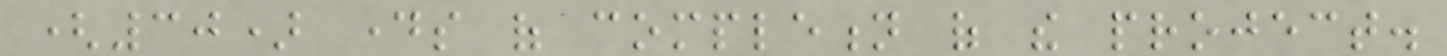(30) days of completion of the project.
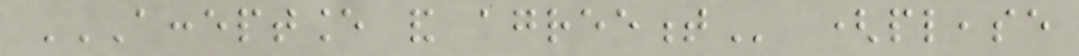ACCEPTANCE AND AGREEMENT (please
